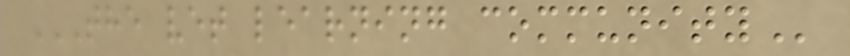THE VET LEARNING COMMUNITY
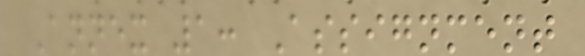Annex 1: Assignment
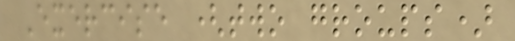Exercise (two groups)
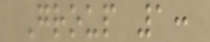Group 1:
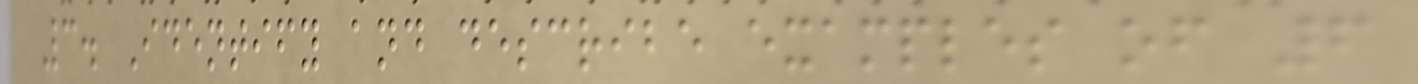3. Identify and describe examples of 6
